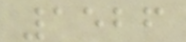1526
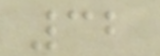32
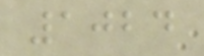1024
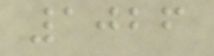1026
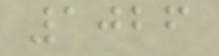1026
